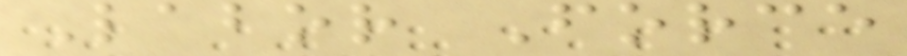Labor Force
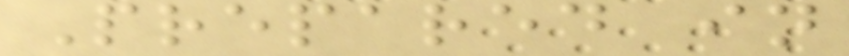Prepared in
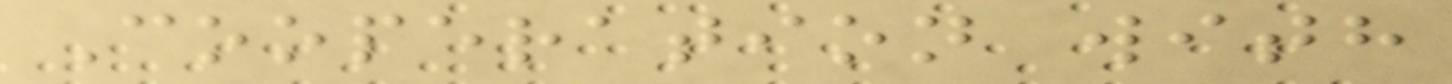Cooperation with
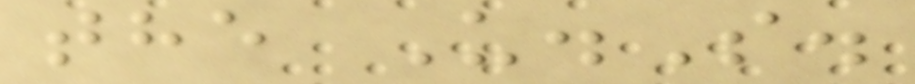the U.S.
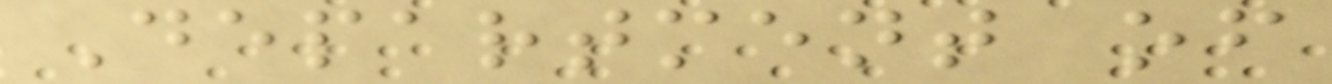Department of
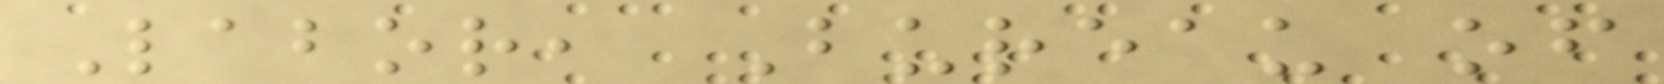Labor, Bureau of
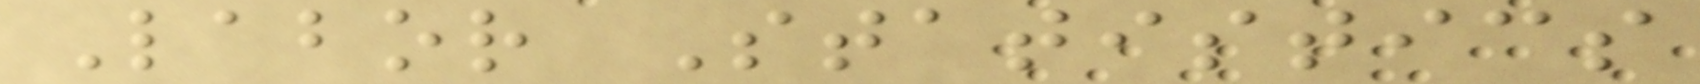Labor Statistics
